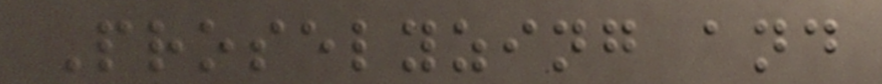Proselyzing and
